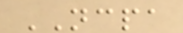NCPA
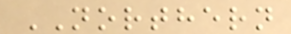NORTHERN
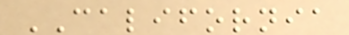CALIFORNIA
